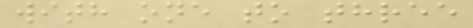with one to three
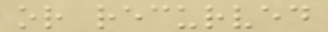or recurved
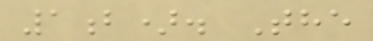1b). The
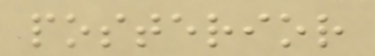posterior
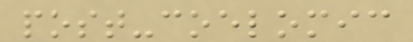post-coelomic
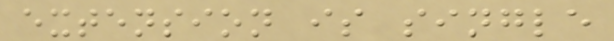extension is single
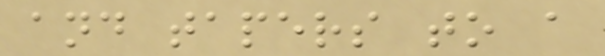and tapers to a
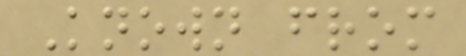Known from
